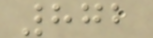872
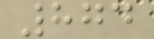874
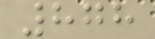878
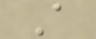A
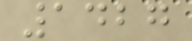1427
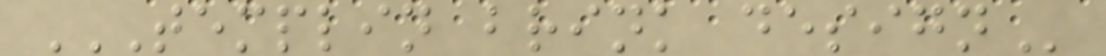TEMPLIN BRINK DESIGN
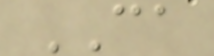CA
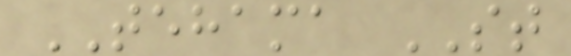TEHAMA ST
